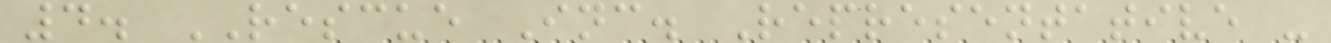4. RESCUE Inc. Representative -
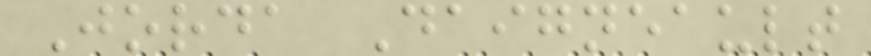Jorda Daigneault
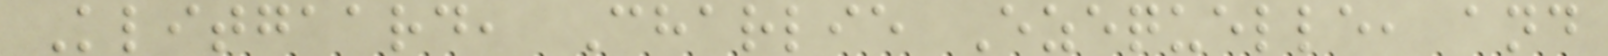Klitgaard, Charlie Ezequelle, and
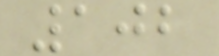102
